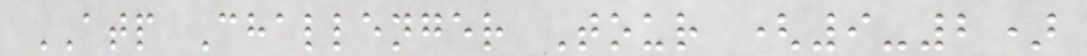ATP Challenger Tour (9-2)
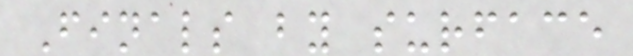Finals by surface
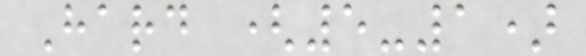Hard (5-1)
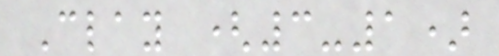Clay (3-1)
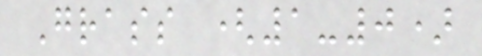Grass (1-0)
